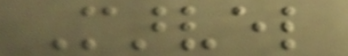Marvel
